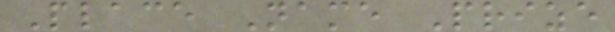Place Name Prize
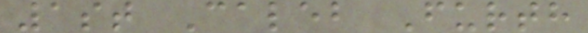1st Caleb Furth
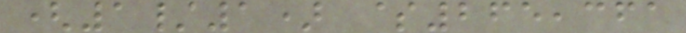(1/1) $265,361
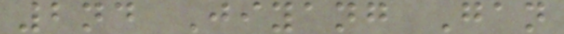2nd Jiyang Gan
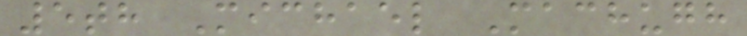5th Michael Machugh
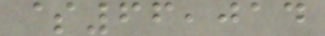$66,014
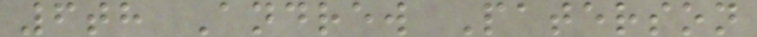6th Andrew Paterson
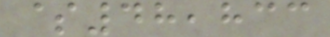$48,833
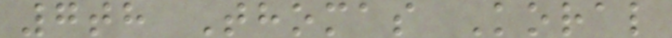7th Thomas Koral
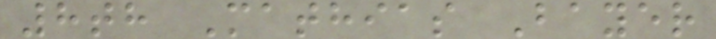8th Mathias Bayer
